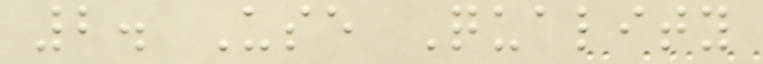2. Use Quality
